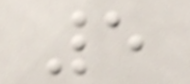5
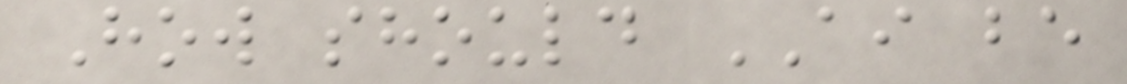How should AI be
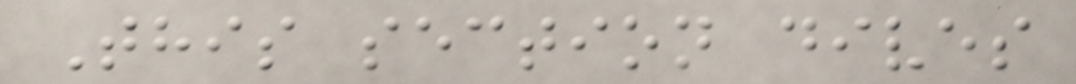This section dives
